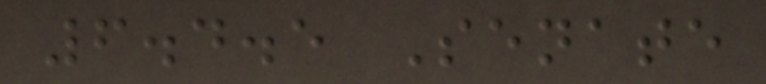6.4.5 Senate
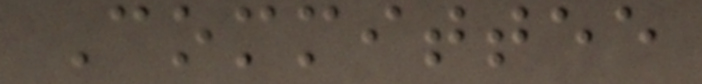Committee
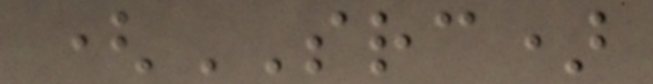(SRC)
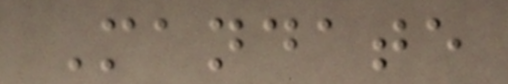Mandate
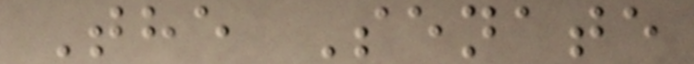The Senate
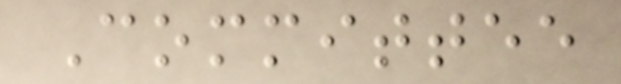Committee
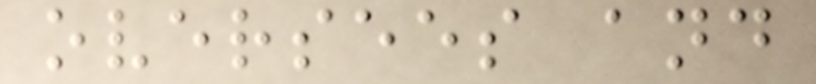oversees and
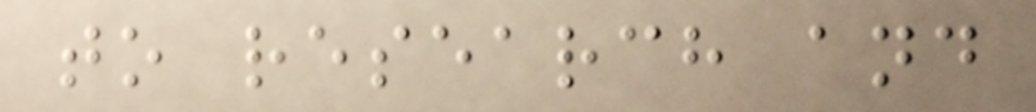to research and
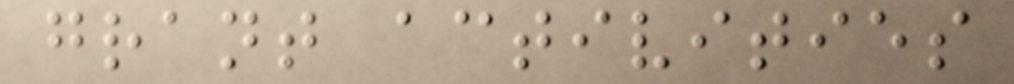grant activities
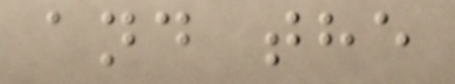and the
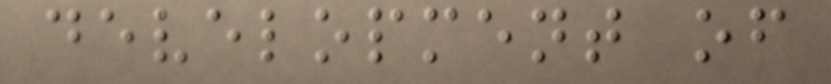development of
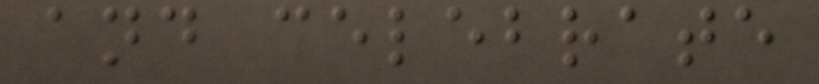and celebrate
